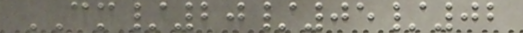CM/20/05/02
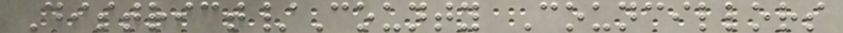District/County Councillors
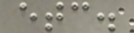etc.
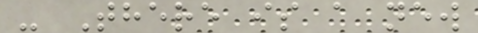- There is a new
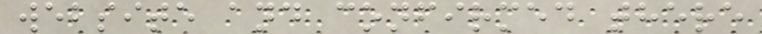website and confirmed there
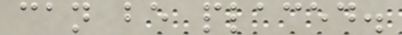can be placed.
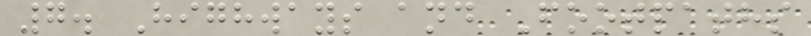7. Highways and Footpaths
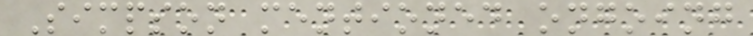Simpson mentioned ongoing
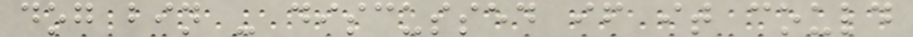dog bin - discussed if it could
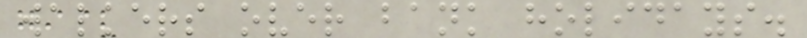walkers over bank holidays.
